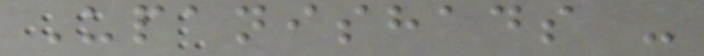Upanishads -
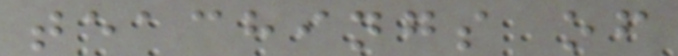teachings of
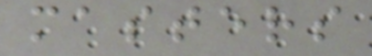masters
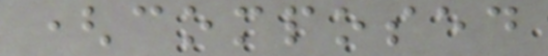(composed
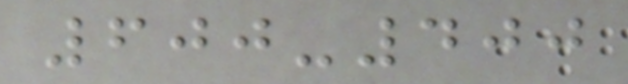600-400
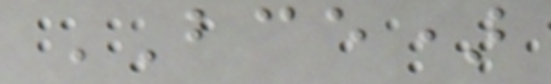BCE)
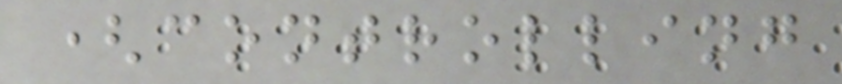(controlling
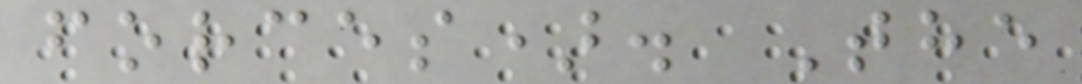forces). The
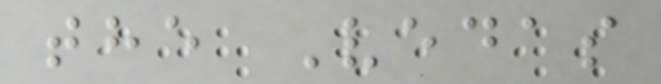the Vedas
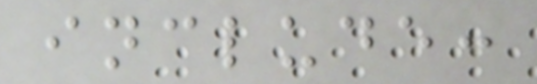include:
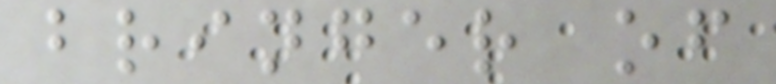bringer of
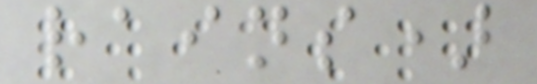rains)
